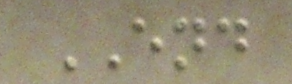END
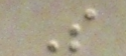S
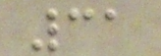31
